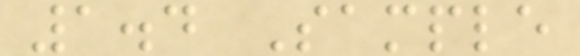1.4 Sample
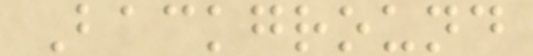Background
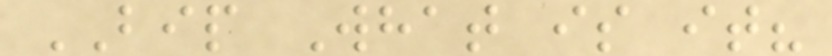BIP What is it?
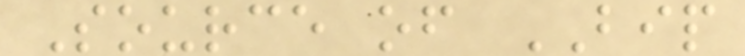Source of BIP
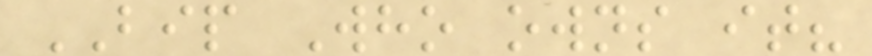BIP Who owns it?
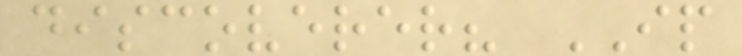discoverer? IP
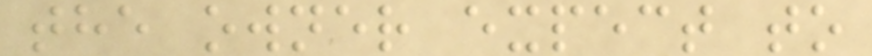the owner expect to
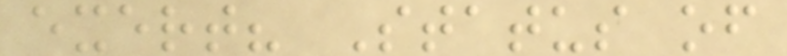exert? Status of
